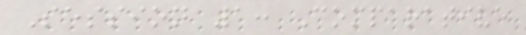Session 1: Comparative
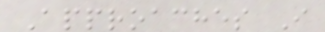Approaches I
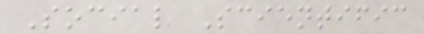Social Scientific
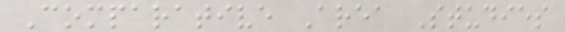Comparative Area Studies
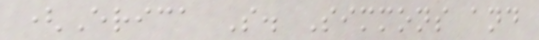(Erica S. Simmons and
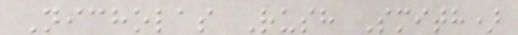Nicholas Rush Smith)
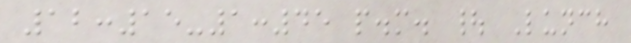12:15-1:45 p.m. | Lunch
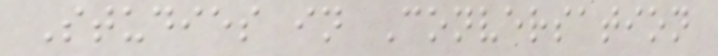Studies in Conversation
